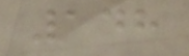148
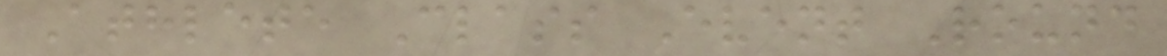Athlete Class Event Round
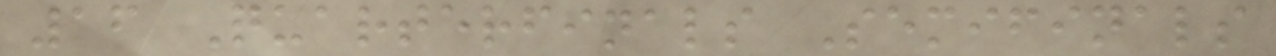16 Quarterfinals Semifinals
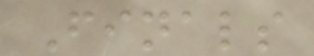Finals
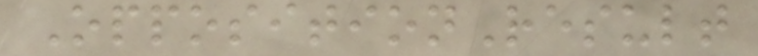OppositionResult
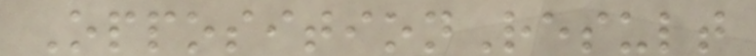OppositionResult
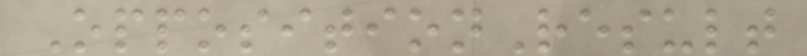OppositionResult
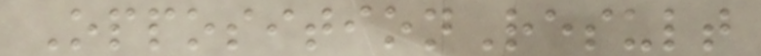OppositionResult
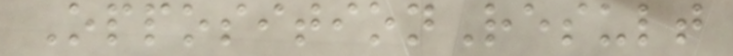OppositionResult
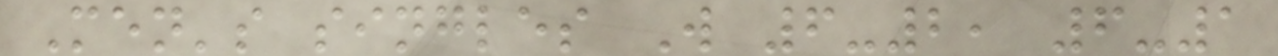Men's singles W 6-2, 6-1
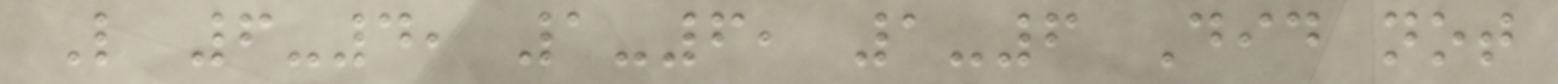L 6-4, 1-6, 1-6 Did not
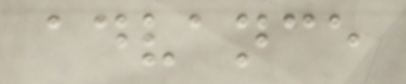advance
